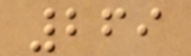269
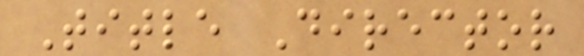Title Director
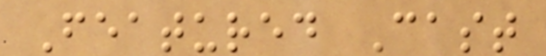Featured Cast
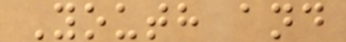Youth and
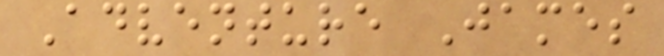Adventure James
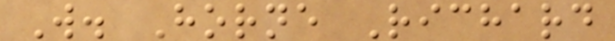W. Horne Richard
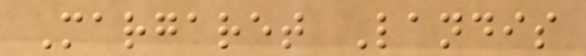Margaret Landis
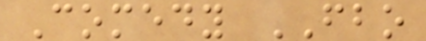Comedy FBO
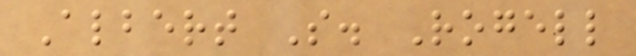Albert S. Rogell
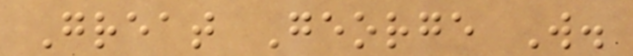Great George W.
